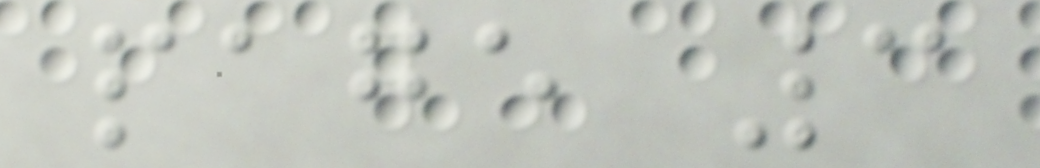page 3
